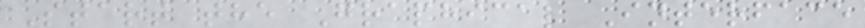Start the Graphical Interface
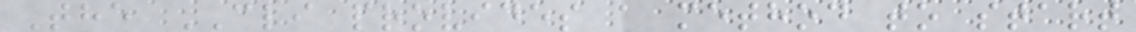The CLI provides a method to start
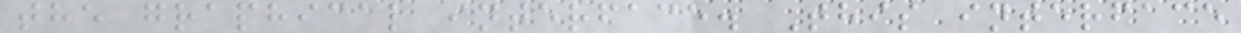the graphical interface. This interface
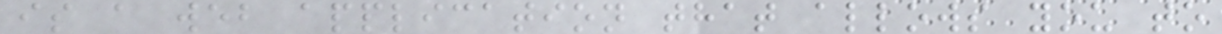is a web application that allows you to
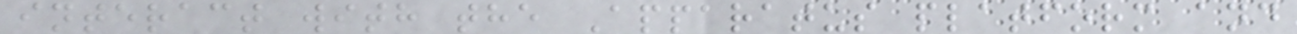interact with the Apparatus platform and
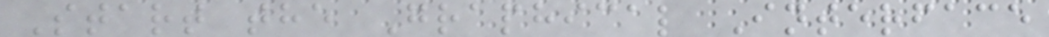Start the Graphical Interface
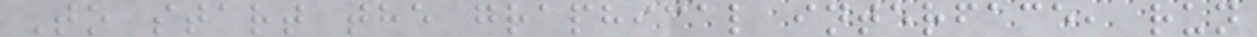To start the graphical interface, run
